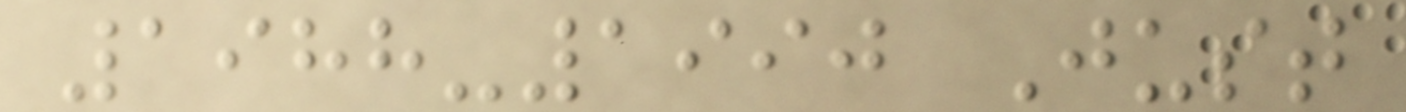1988-1990 Just
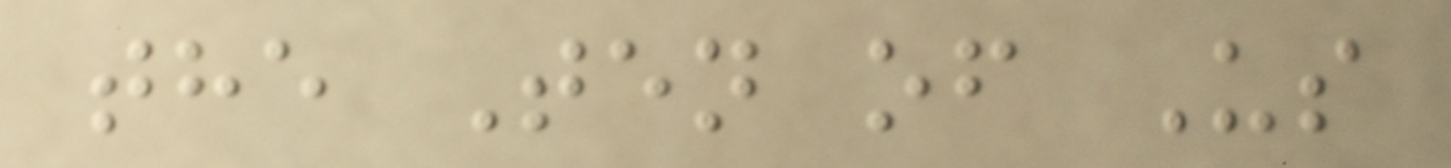the Ten of Us
